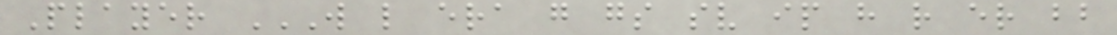Player W L ERA G GS SV IP H R ER BB
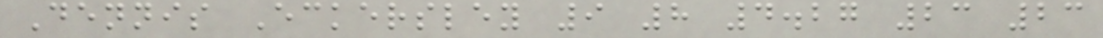Dennis Eckersley 9 8 4.27 23 23
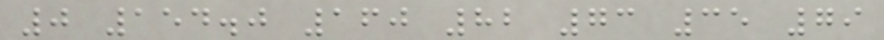0 154.0 160 82 73 35 79
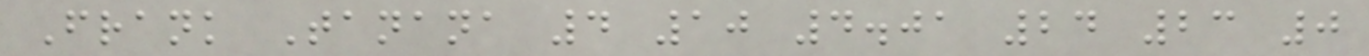Frank Tanana 4 10 4.01 24 23 0
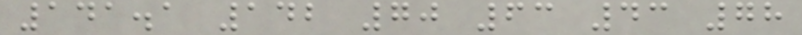141.1 142 70 63 43 78
